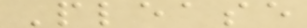Please
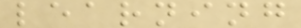learning
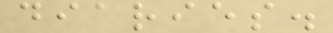diaries.
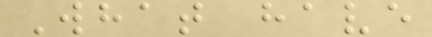What have
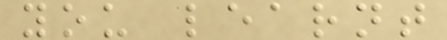you learnt
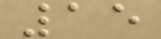15
